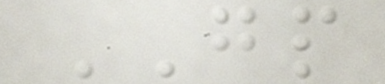GP
